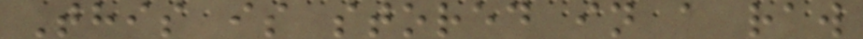This is stored in a raw
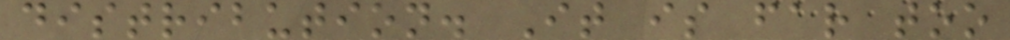distribution. It is far too
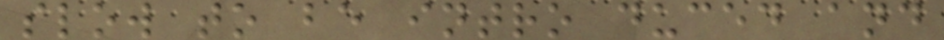slow to be intro duced and
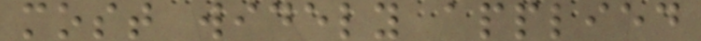most widely applied
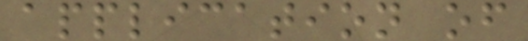application of
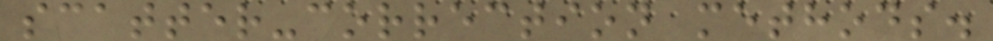scatter-correction methods.
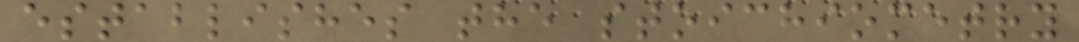establishes the stoichiometry
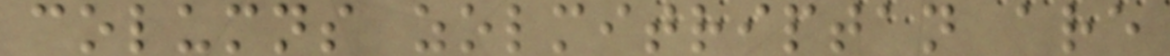columns zolmitriptan are
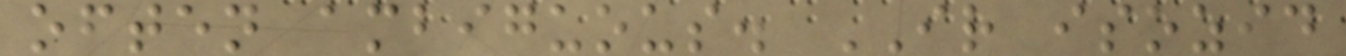often ambiguous. IR isozid
